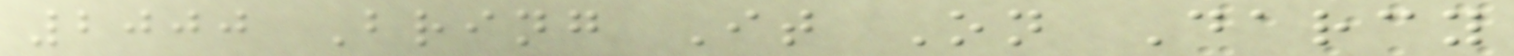2000 Bring It On Darcy
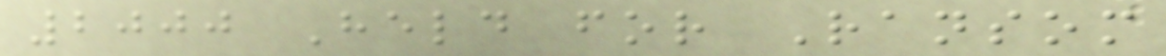2000 Held for Ransom
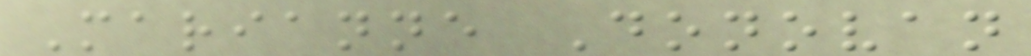Marianne Donovan
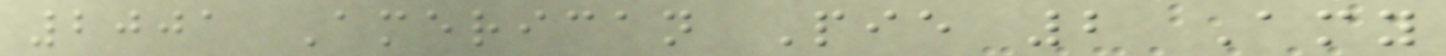2001 American Pie 2 Amy
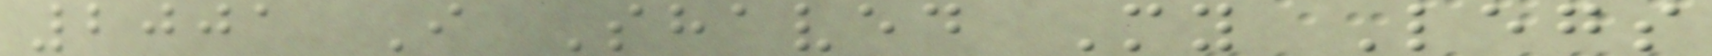2001 I Shaved My Legs
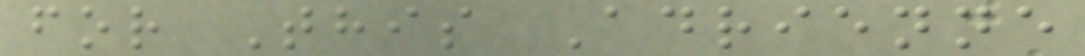for This Adrienne
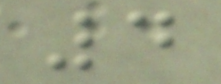4
